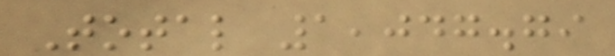Total 1,047.79
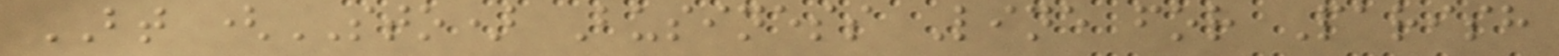BT (STO) Business Line for Parish
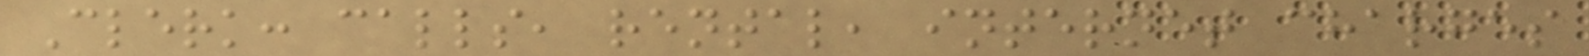Clerk: calls, rental, internet charges
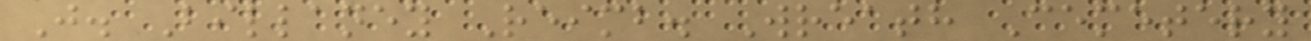J. Billaney Reimb. Wreath Cemetery
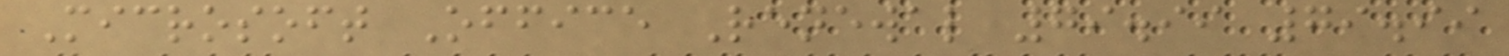Microsoft Office Renewal 79.99 79.99
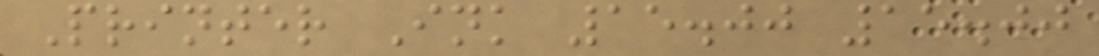Printer Ink 15.00 15.00
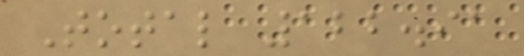Total 122.91
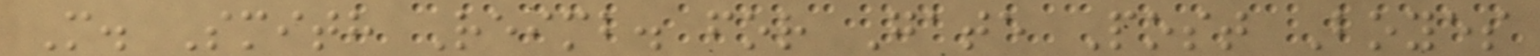M. Smith Reimb. for Gate Post Boyes
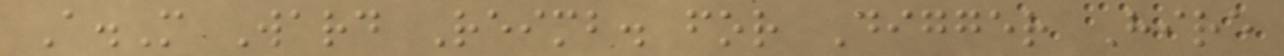A.M Ward Reimb. for Digger Hire
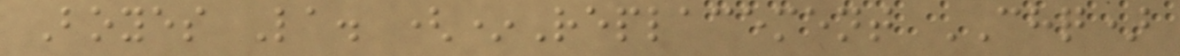Boyes La. (*Replacement CHQ)
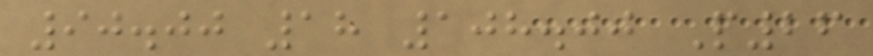90.00 18 108.00 P26
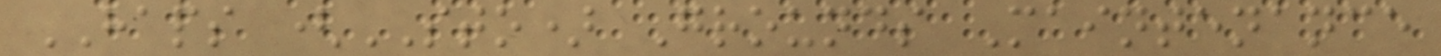HAPS (STO) Grounds Maintenance
